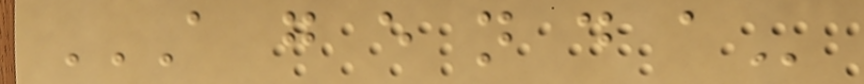A G E N D A
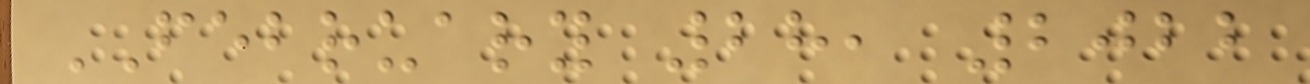FEBRUARY 28, 2022
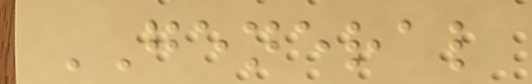GENERAL
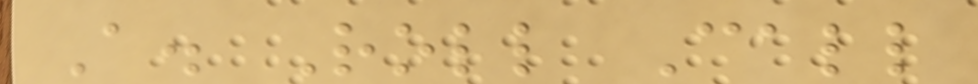A. Roll Call
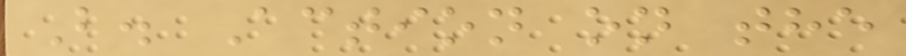B. Action on the
